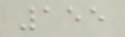155
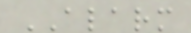ALARM
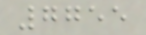7755
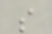s
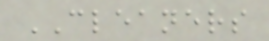CLEANERS
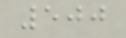500
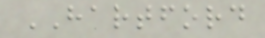HARTFORD
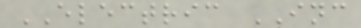ELECTRIC INC
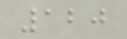120
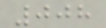008
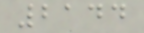2144
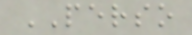PERSO
